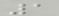1
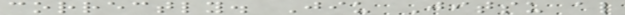correctly. Jiu Jitsu also
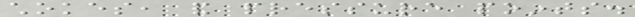chokes, and pressure points.
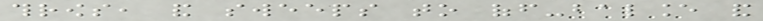throws, and sweeps to off-balance and
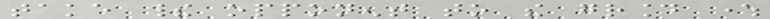take their opponent to the ground where
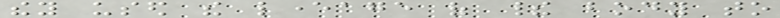they used the leverage of their body to
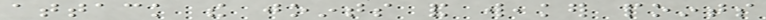attack the joints and weaker points
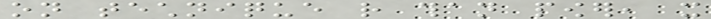on technique rather than power, it
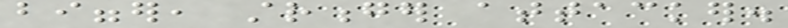bigger, stronger attacker.
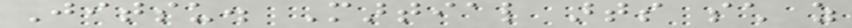Jitsu. Martial arts such as
